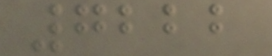7222
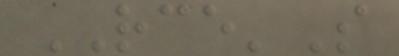RCE'S
